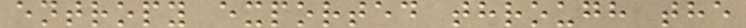entropy exported through the
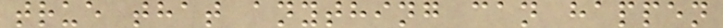true that anything can happen
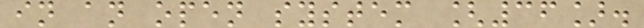in an open system [36].
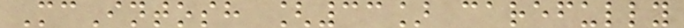McIntosh [33] carefully
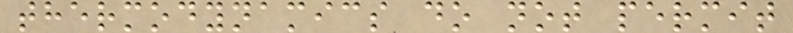thermodynamics do not permit
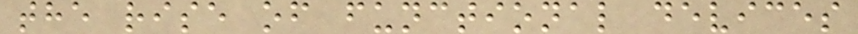the rise of functional devices
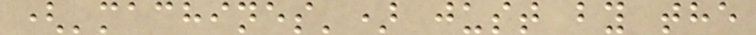('machines') just by the
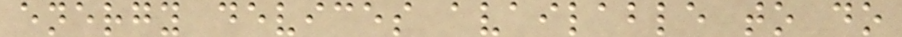energy devices available to do
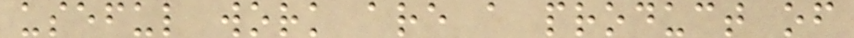useful work are a product of
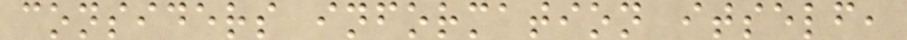considers information itself,
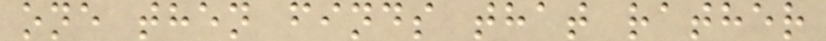one then finds that rather
